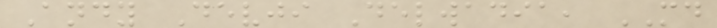Andy Devji Delwadia, MD
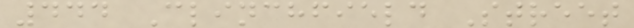444 Clinchfield Street
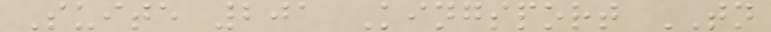Suite 201 Kingsport TN
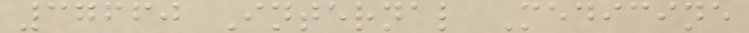37660 Internal Medicine
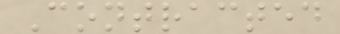Contracted
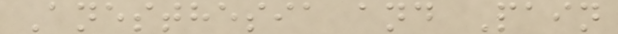Anesthesia and Pain
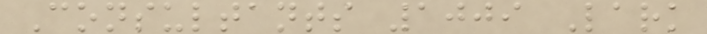Consultants 1009 Lark
